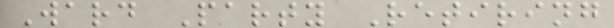Ward Party Retiring
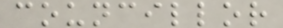councillor
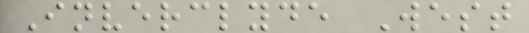Inverclyde West
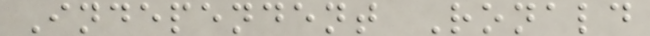Independent Ronald
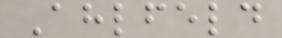Ahlfeld
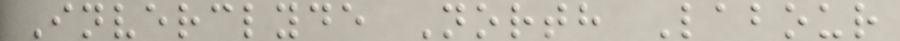Inverclyde North Labour
